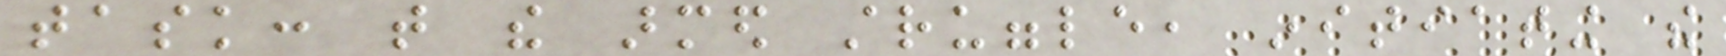task: that the armed struggle, initiating the
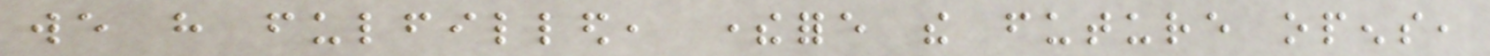we have fulfilled, therefore the future opens,
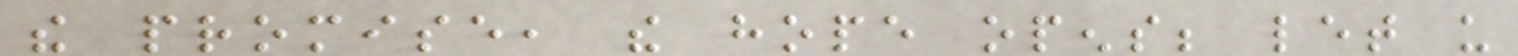the promise, the hope opens; let us
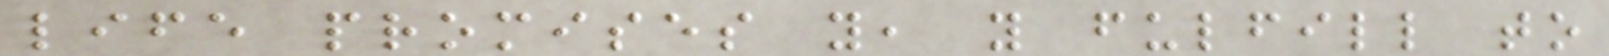life promises you, you fulfill to
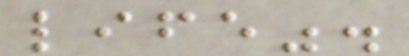life".
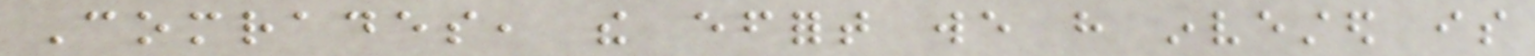Comrades, the effort we have invested is
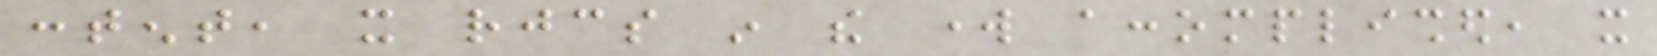content, it rejoices in the work accomplished, it
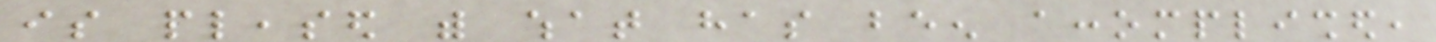is pleased with what has been accomplished,
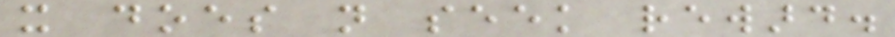it does not seek reward.
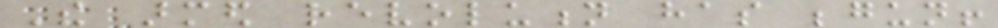The armed revolution has begun!
